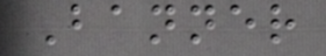Banner
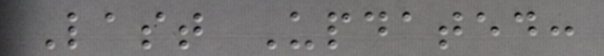Last Updated:
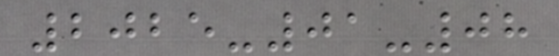2025-01-08
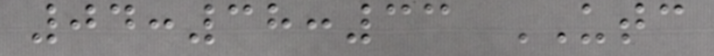04:38:33 UTC
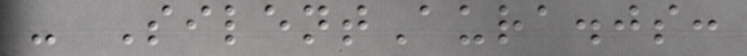- SilentAura.js:
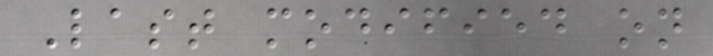Last modified on
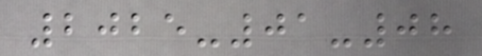2025-01-08
